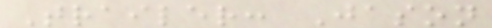Trailer: Jason
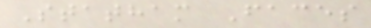Statham Faces
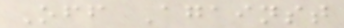Off Against
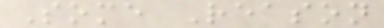Some Reason
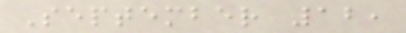September 12,
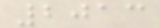2013
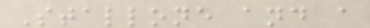Stallone and a
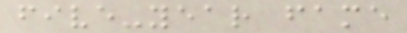five-year fame
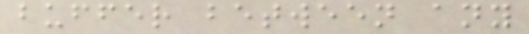buffer between any
